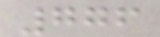776
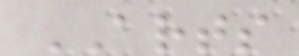ARTS
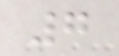7
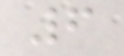6
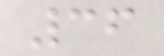36
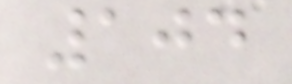104
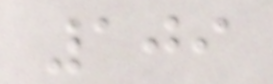109
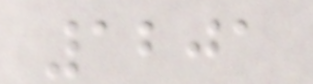1201
